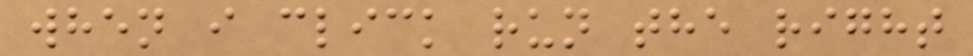when i click run the right
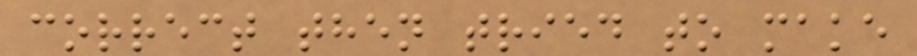correct then tried to make
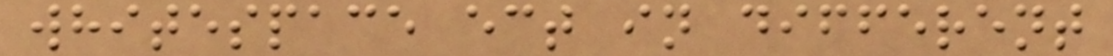whitespace ect in different
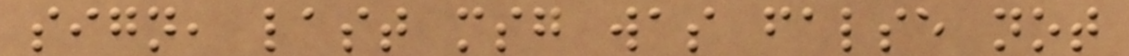sign, last msg was false not
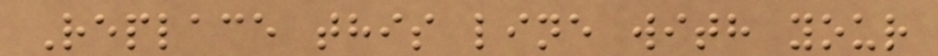Replace this line with your
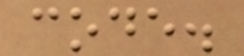code.
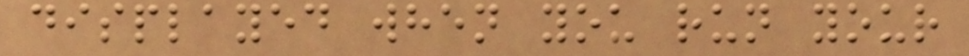displayed when you run your
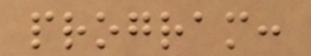program:
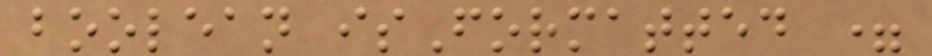boolean isFormatted =
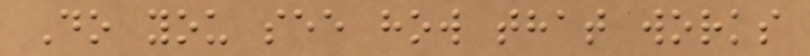Do you see how that works
